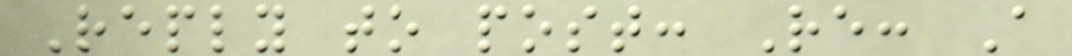Reply to post: Re: A
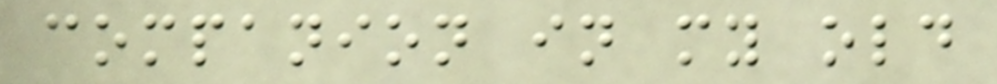companion in my old
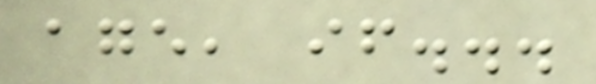age, if...
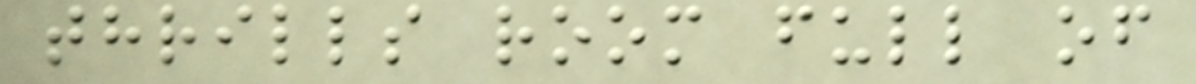thrills room full of
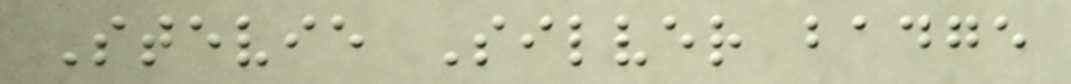Stevie Silver badge
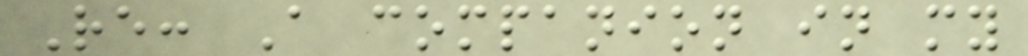Re: A companion in my
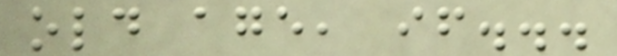old age, if...
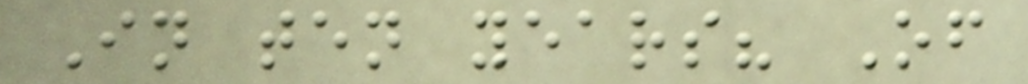In ten years? Of
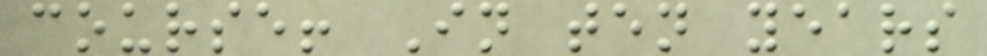course! In ten years
